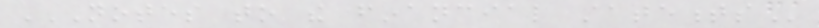NOTES TO THE FINANCIAL STATEMENTS
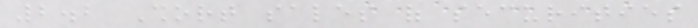2.2 Short sales of securities
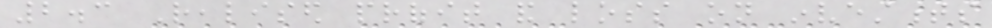2.3 Realised profit and loss on investments
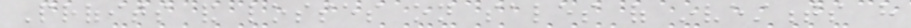Profits and losses on sales of investments have
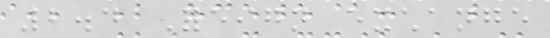2.4 Foreign exchange
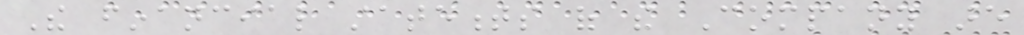The financial statements of the Company are
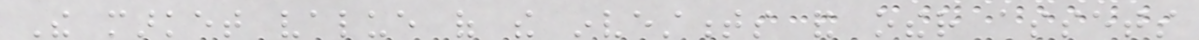The market value of the investments and other assets
